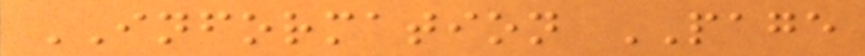INFORMATION PAGE
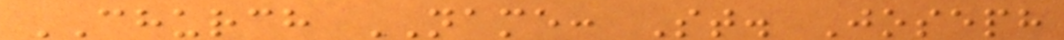CHURCH NAME: St. Joseph
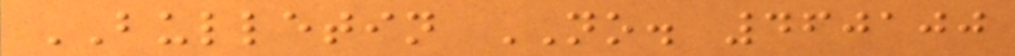BULLETIN NO. 460100
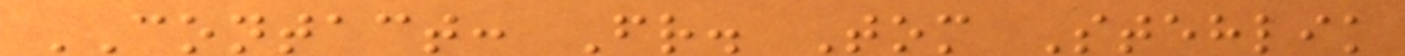CONTACT: Fr. Tom Stehlik
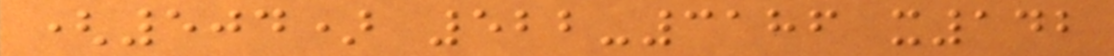(504) 522-3186 x142
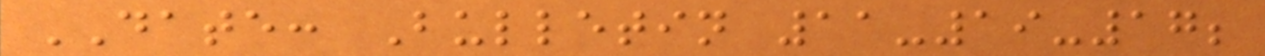DATE: Bulletin 11-19-17;
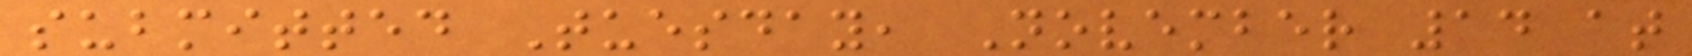submitted Tuesday, November 14 at
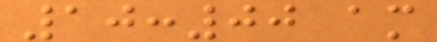10:00 am
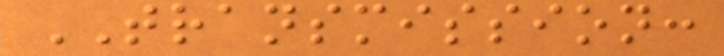TRANSMISSION:
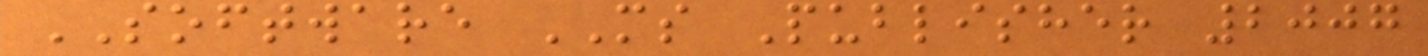SOFTWARE MS Publisher 2007
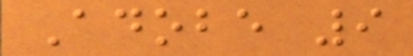Adobe 9
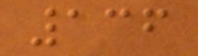136
